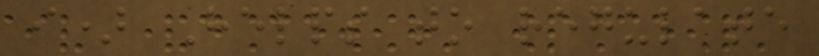i) Helps to regulate
